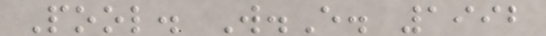Pool. W.E. 1992
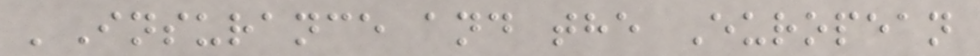'Insurance and the European
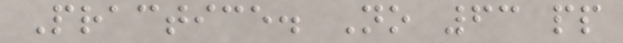Practice. No 63 pp
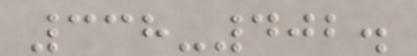338-402.
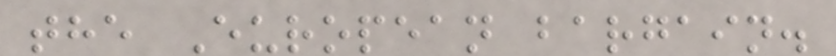the European bargain.
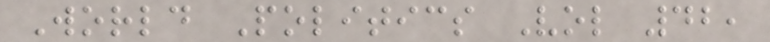World Politics Vol 42,
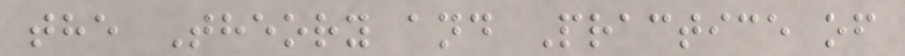the Theory and Practice of
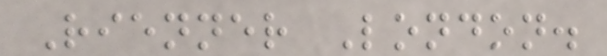Rienner London.
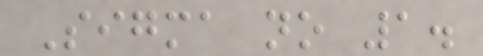Sigma no 1.
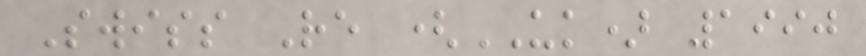Swiss Re (UK) 1990
